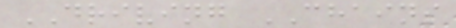DRIVING CHAINS
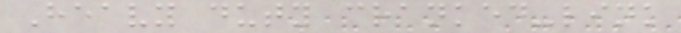Heavy duty cranked-link
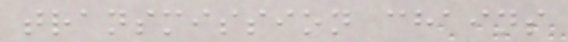transmission chains
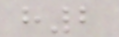h2
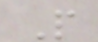P
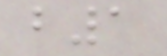b1
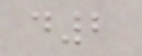d2
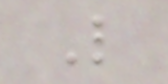L
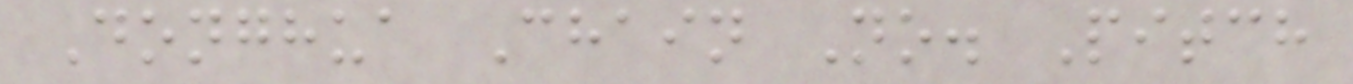Donghua Chain No. Pitch
